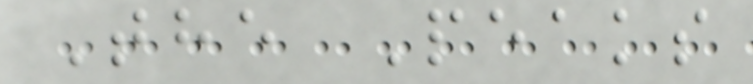The Peaks
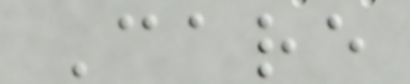Care
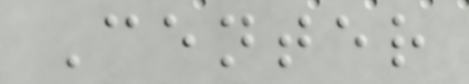Center
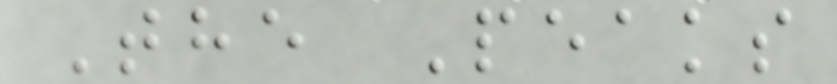The Peaks
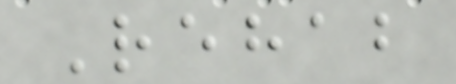Rehab
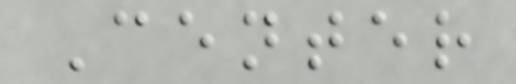Center
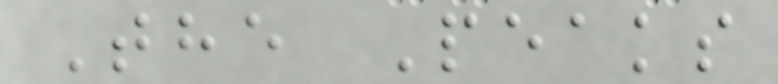The Peaks
